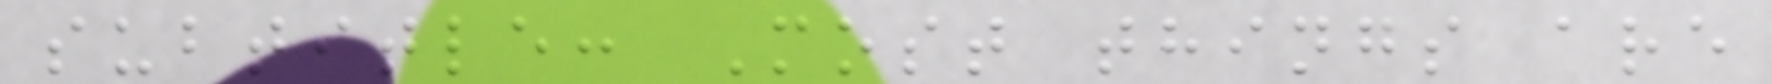subtitle: Most things are
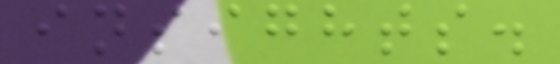insights.
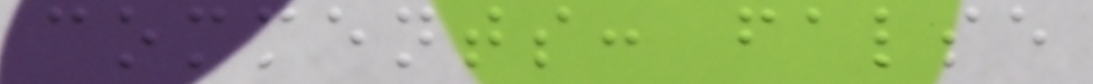comments: false
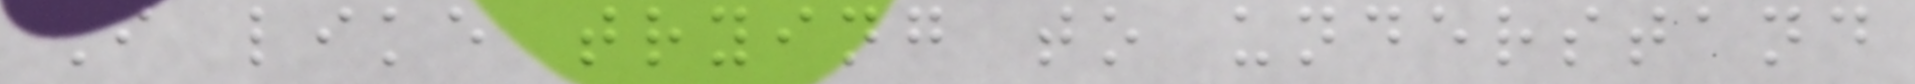I like trying to understand
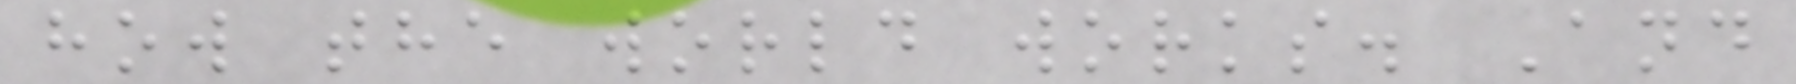how the world works. And
